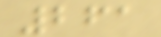261
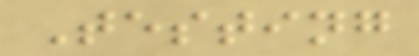Testing
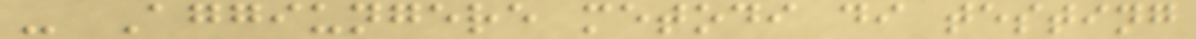- Aggiungere metodi di testing
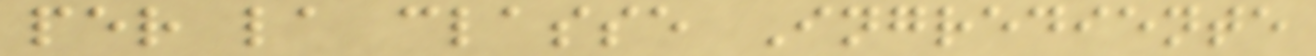per la classe Ingrediente
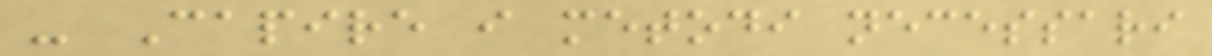- Capire i metodi necessari
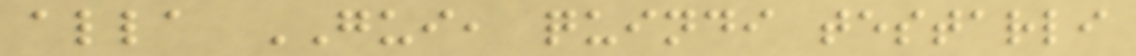alla GUI, quindi testarli
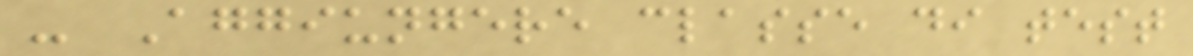- Aggiungere classe di test
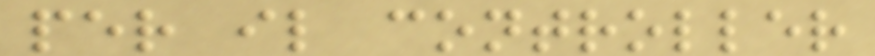per il controller
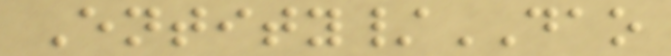Entity/DAO
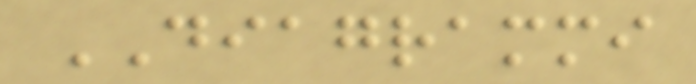DIAGRAMMI
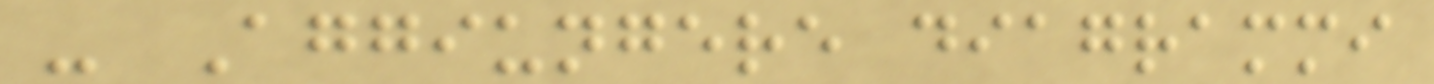- Aggiungere diagrammi
